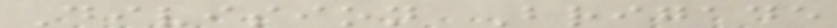Division Brigade
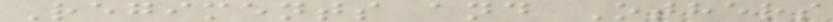Regiments and Others
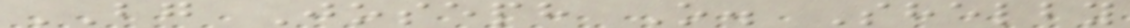BG Joseph O. Shelby
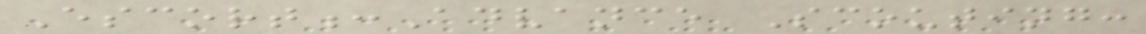Escort:Advance Scouting:
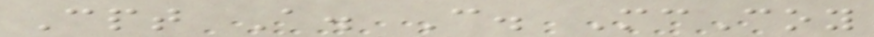Cpt A. C. McCoy
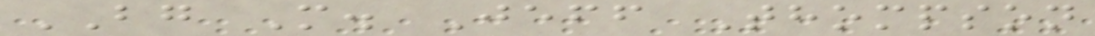BG M. Jeff Thompson
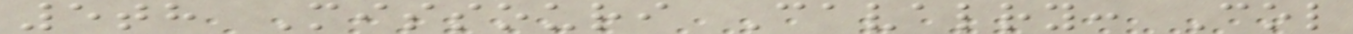5th Missouri Cavalry: Col
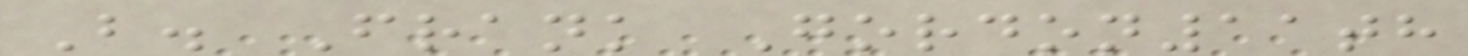B. Frank Gordon11th
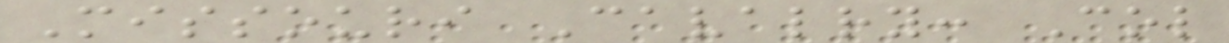Missouri Cavalry: Col
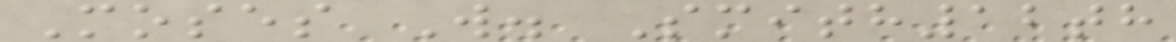Moses W. Smith12th
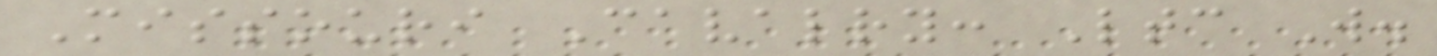Missouri Cavalry: Ltc W.
